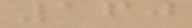160
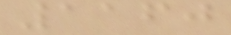1160
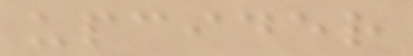upcider
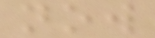now
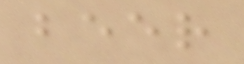beer
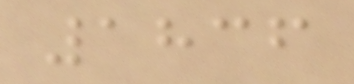1836
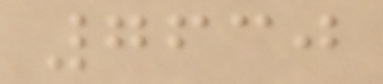7630
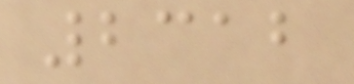2312
